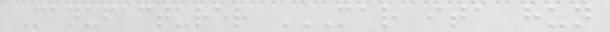Manufacturer MAR ITA HUN
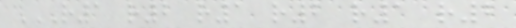R1 R2 R1 R2 R1 R2
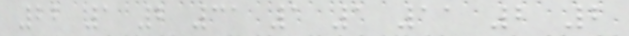22 1 2 31 1 1 11 2 2
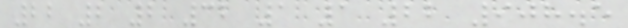22 2 2 32 1 1 22 908.5
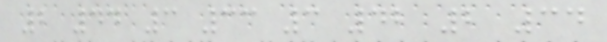2 44 3 33 3 42 2 34
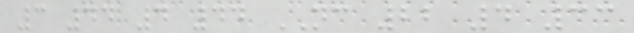3 44 4 44 NC 22 4 33
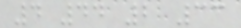4 44 2 33
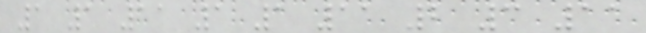1 1 11 1 1 11 2 3 11
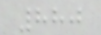880
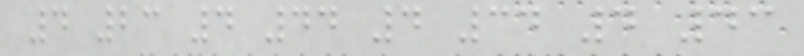4 23 4 44 4 34 4 43
